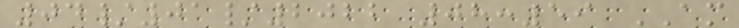04/01/2022 08:59 AM
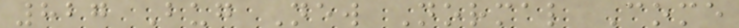827 Bug New Normal Come
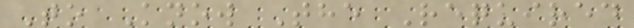To Know The Required
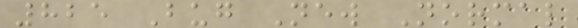825 Bug New Normal
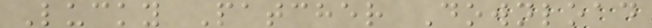Lucky Patcher Download
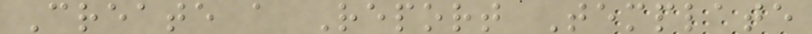Create a Report Template
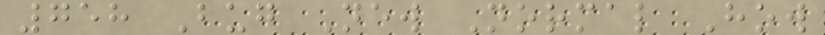758 Bug New Normal How
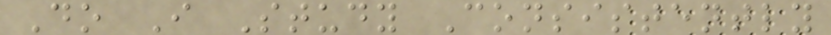Do I Study Consistently
